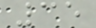35
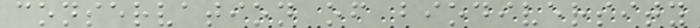conservation of biodiversity
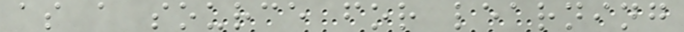as a source for learning
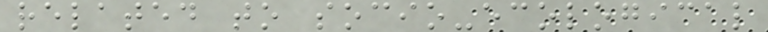related to socio-ecological
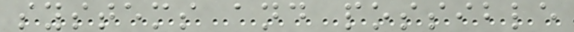systems and possible
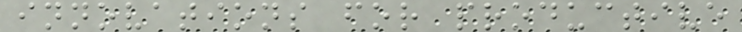innovations for productive
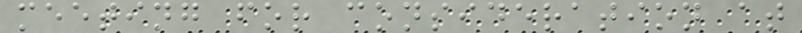meeting for consideration at
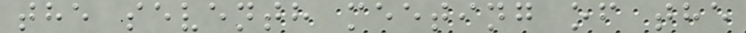the seventh meeting of the
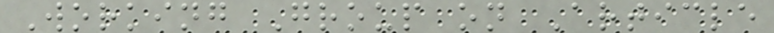Working Group on Article
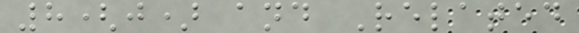8(j) and Related
